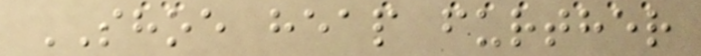SHOE heap further
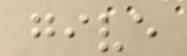give
